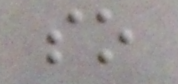so
